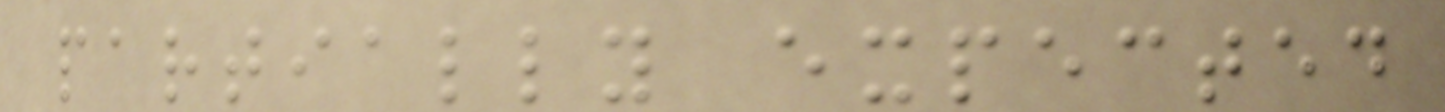partially expected
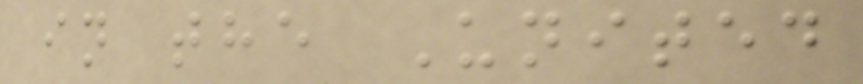in the United
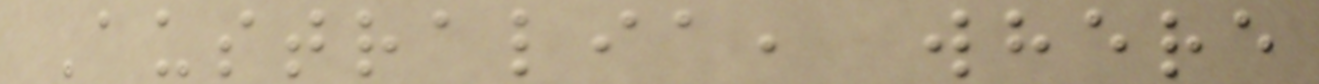Australia, where
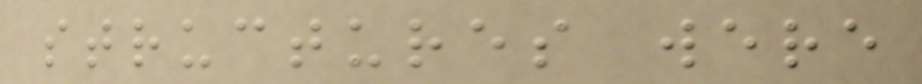structures were
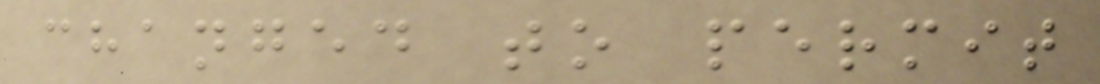changed to permit
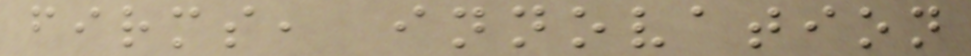firms, innovation
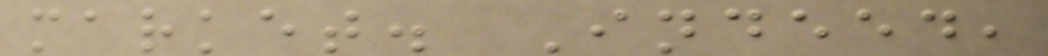market. Indeed,
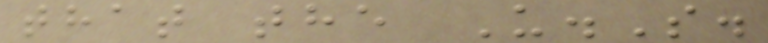that the U.S.
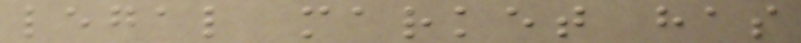legal market has
